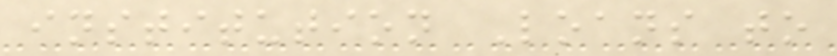institution Loans to
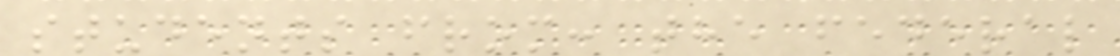students from: the federal
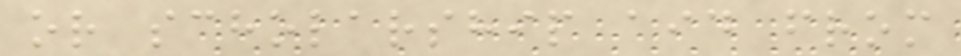or scholarship aid from
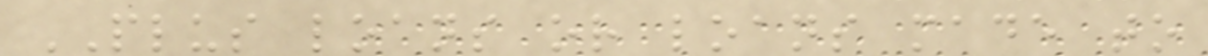PLUS loans or loans made to
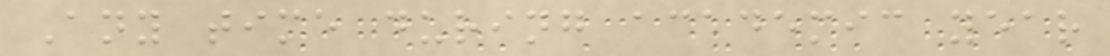Any time during academic year
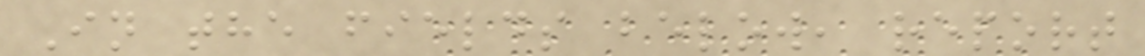In the fields below, report
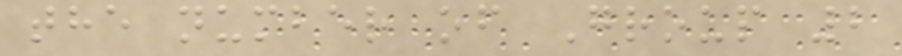the number of Group 2
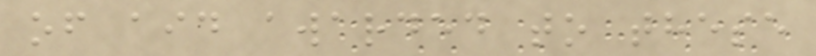of aid awarded to these
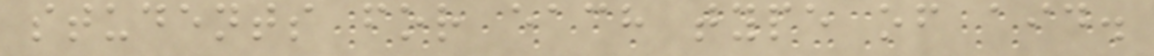students for each type of aid.
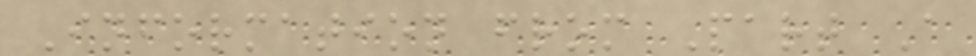Information from Part A
